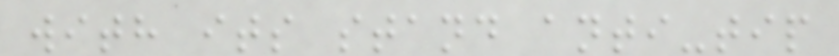with its stand anti-tip
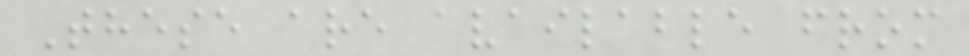These are available from
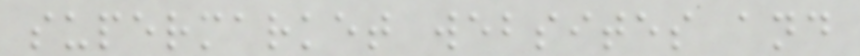supermarket websites and
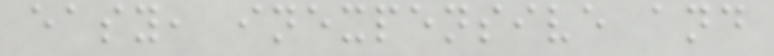easy, inexpensive and
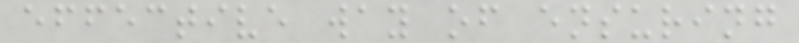effective way of ensuring
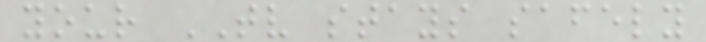your TV stays safely
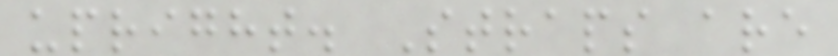upright. Straps are
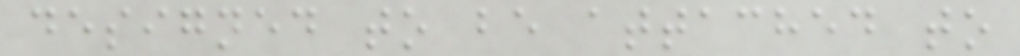designed to be attached to
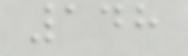148
